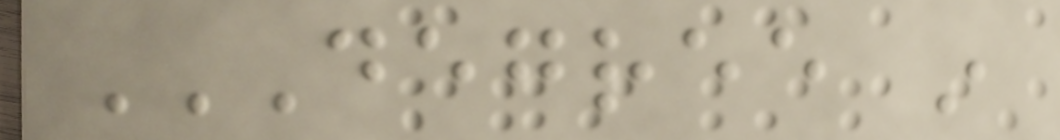DEGREE IN
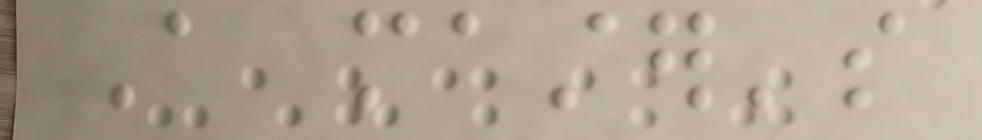A master's
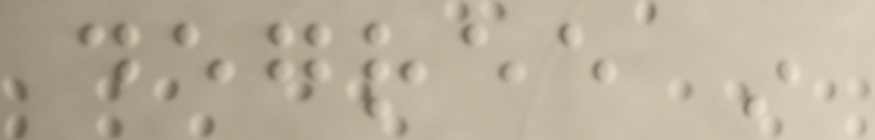degree in
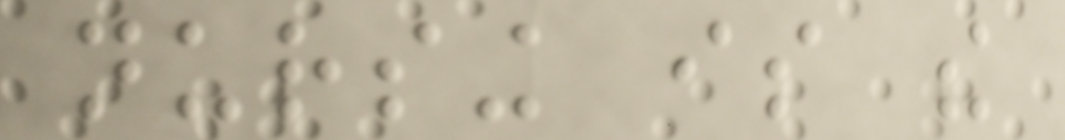nursing is the
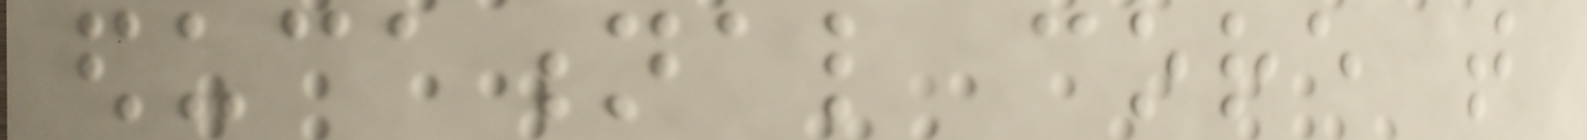educational core that
